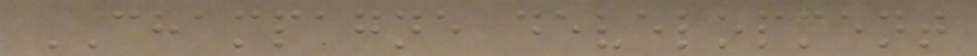CHAMPAGNE development
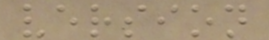version
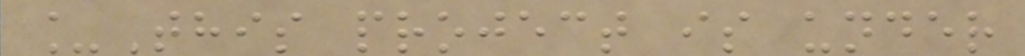_This project is under
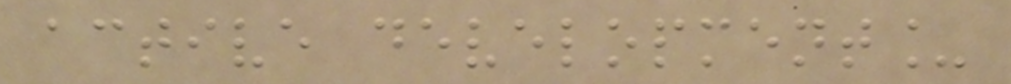active development_
